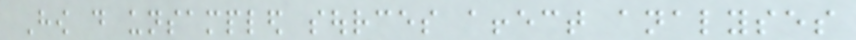How do unsampled sources affect analyses
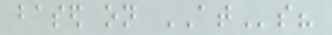based on ATs?
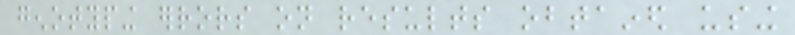genotyping errors on results obtained using
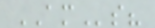AMs?
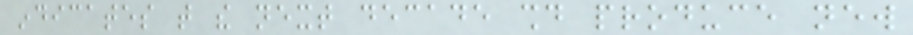indicates that the next decade should produce new
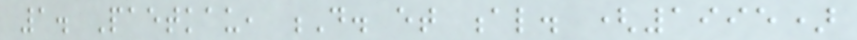1. Paetkau, D. et al. (1995)
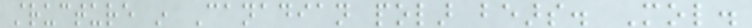structure in Canadian polar bears. Mol.
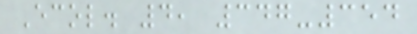Ecol. 4, 347-354
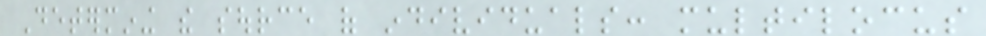Determining the source of individuals: multilocus
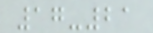17-21
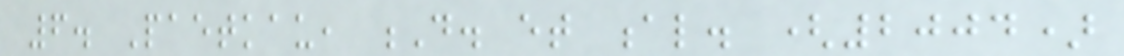6. Paetkau, D. et al. (2004)
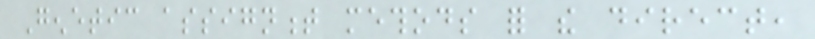Genetic assignment methods for the direct,
